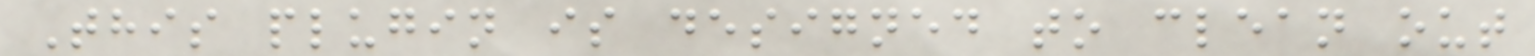This plugin is designed to clean out
